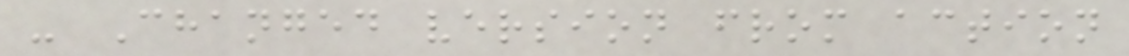- Changed version from action
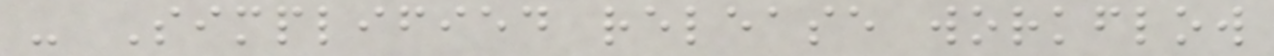- Simplified release workflow
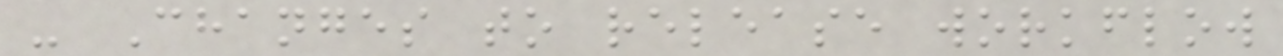- Changes to release workflow
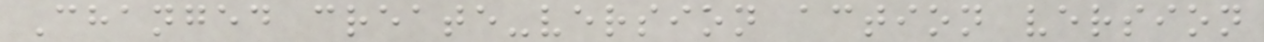Changed create-version action version
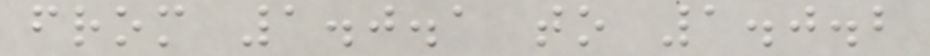from 1.0.1 to 1.0.2
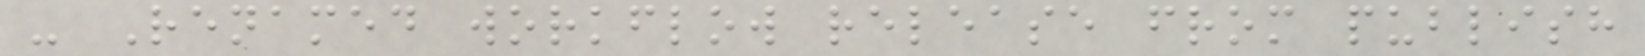- Renamed workflow release from publish
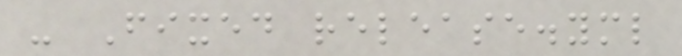- Fixed release.yml
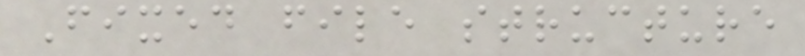Fixed file structure
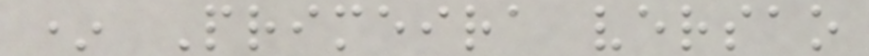* Primeira versao
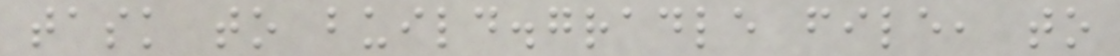task to build.gradle file, to
